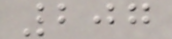207
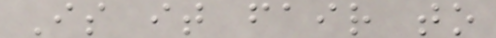Is it fair to
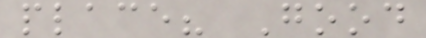place? Good
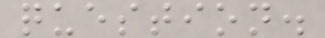question.
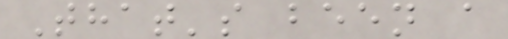That's been a
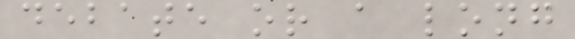debate or a long
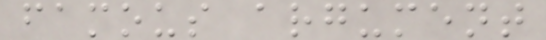famous argument
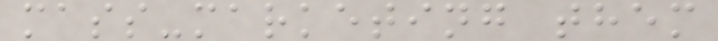mass-marketing them
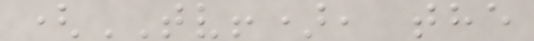(TV!), the
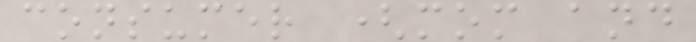consumer (mom and
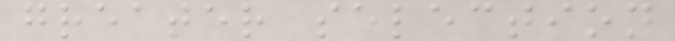greater selection
